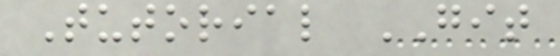Tutorial GIT
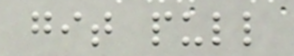git pull
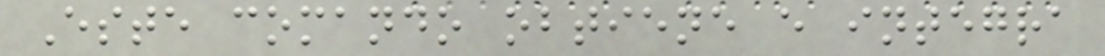Este comando obtiene e integra
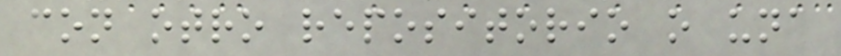con otro repositorio o una
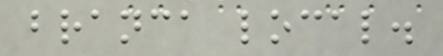branca local.
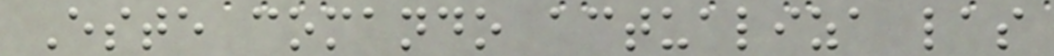Este comando actualiza las
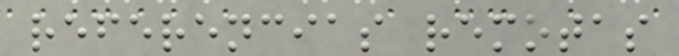referencias remotas
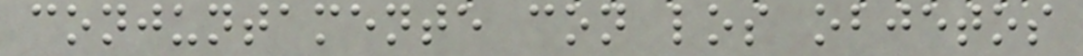conjuntamente con los objetos
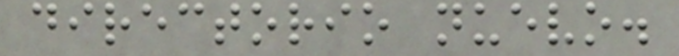directorio nuevo.
